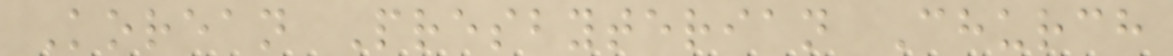Korean Presbyterian Church
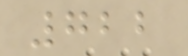722
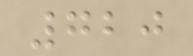720
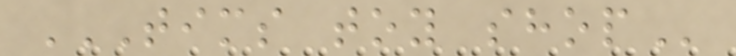TIMS TOY SHOP
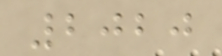2020
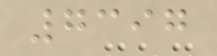7397
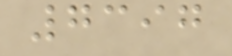7397
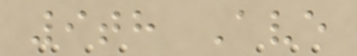9th Ave
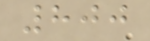800
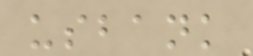usbank
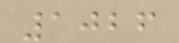1026
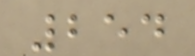254
